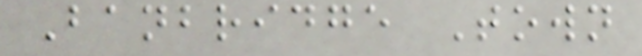Banbridge Town
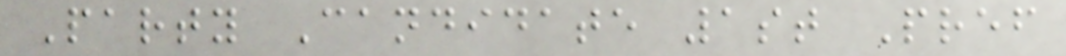Party Candidate 1st Pref
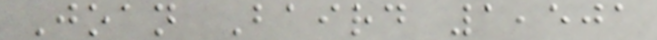Joan Baird 1,501
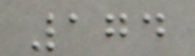174
